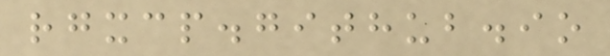rgxcp.github.io
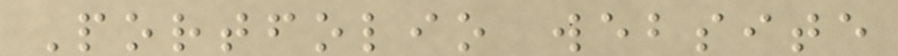Portfolio website
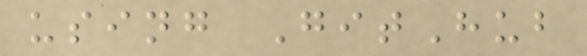using GitHub
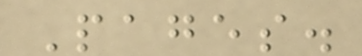Pages.
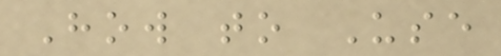How to Use
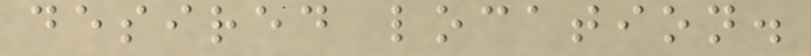desired location.
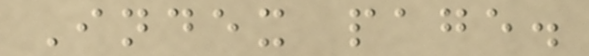Index page.
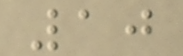10
